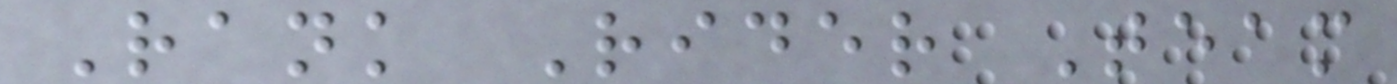Rank Rider Team
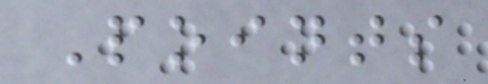Points
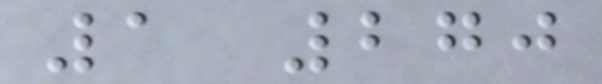1 270
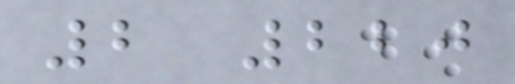2 220
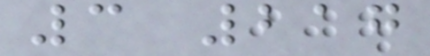3 217
